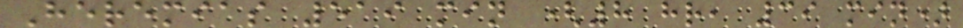Heremias 519 min (8 hr, 39 min)
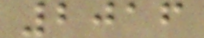2016
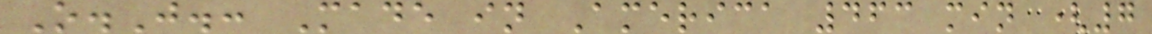O.J.: Made in America 463 min (7
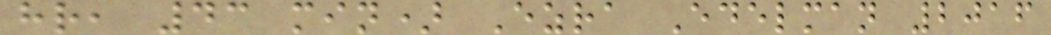hr, 43 min) Ezra Edelman 2016
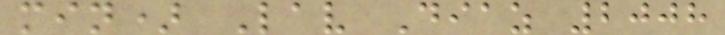min) Lav Diaz 2008
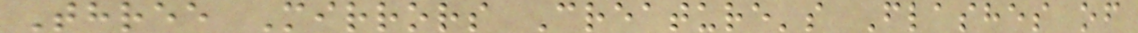Three Mirrors Creature's Flashes of
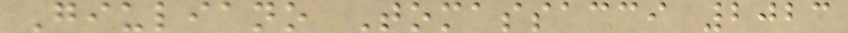Giuliano Tomassacci 2023
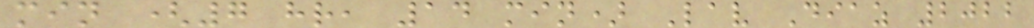min (7 hr, 14 min) Lav Diaz 2022
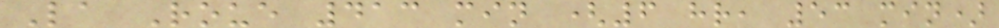La Roue 413 min (6 hr, 53 min)
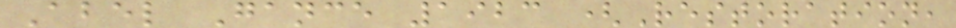Abel Gance 1923 (Restoration,
